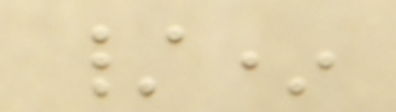/*
